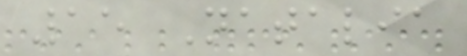15 Natalia
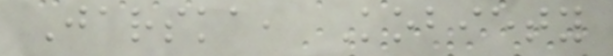Jarska, Kobiety
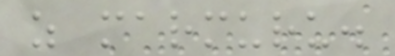z marmuru.
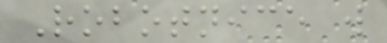Robotnice w
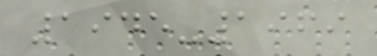1945-1969
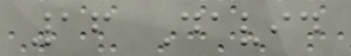16 David
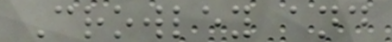Crowley and
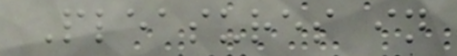Pleasures in
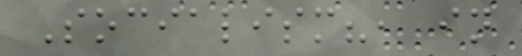Socialism?, in
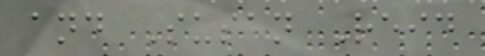and Susan Reid
